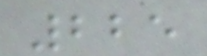225
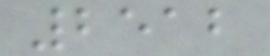2512
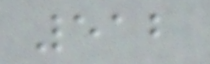512
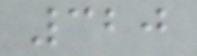320
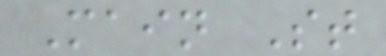Main St
